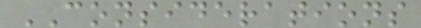CONSIDERATIONS
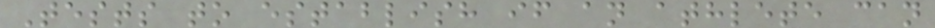Tests to establish if an athlete can
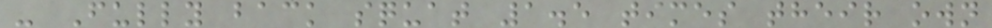- Fully back squat 1.5 times their own
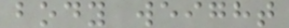body weight
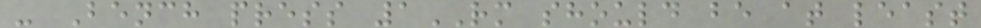- Bench press 1RM should be at least
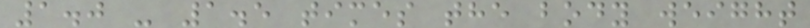1.0 - 1.5 times the body weight
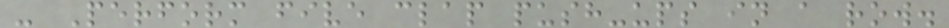- Perform five clap push-ups in a row.
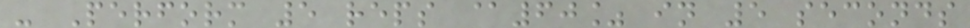- Perform 5 reps @60% in 5 seconds
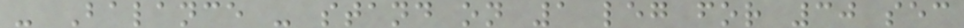- Balance - stand on 1 leg for 30 sec
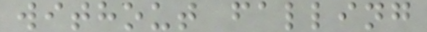without falling
